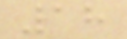18
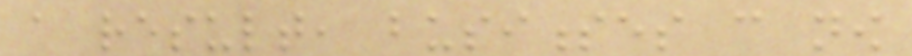a result, businesses can now
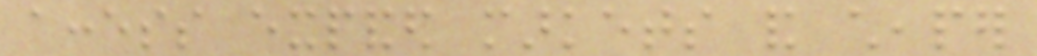access expanded markets and cheaper
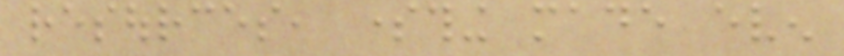resources, something made even
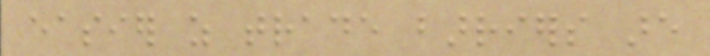easier as trade barriers are
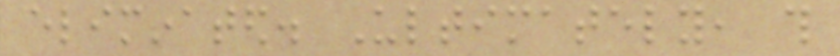eliminated. Ultimately, this
